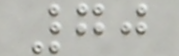70
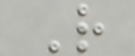R
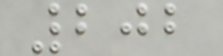202
